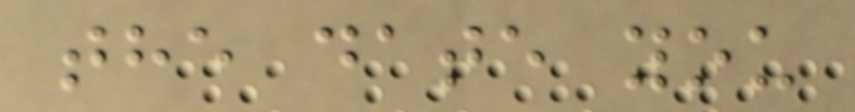the date you
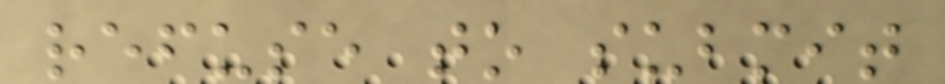refuse to submit
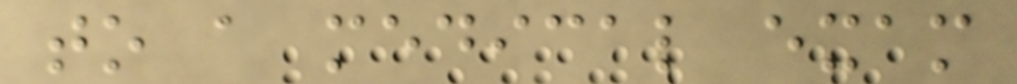to a medical exam
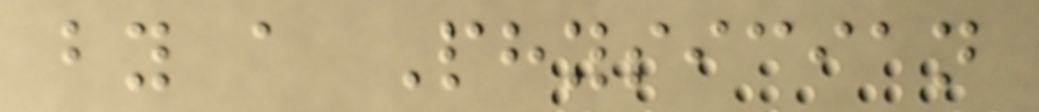by a Physician
